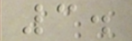3.
